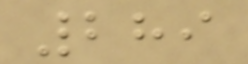289
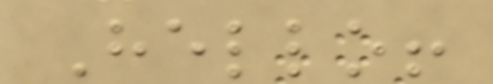Hello!
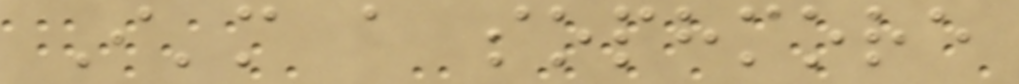I'm a sophmore
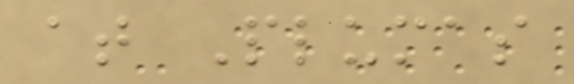at Plumas
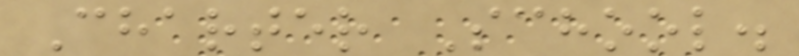Charter School.
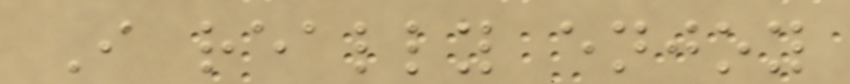I really enjoy
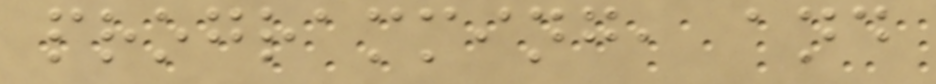programming, and
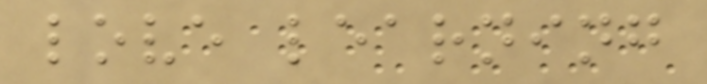love learning
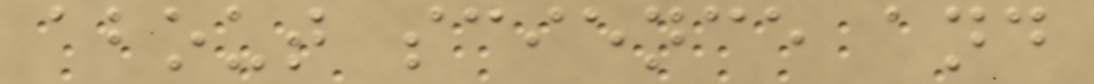about science and
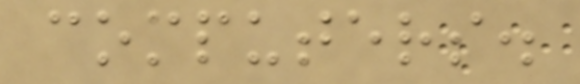computers.
